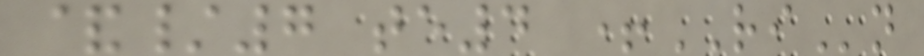&/7 te4 +RIn
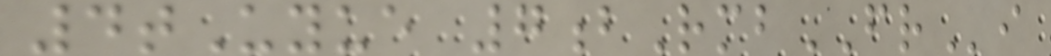4tUyue 7bRmbFRi
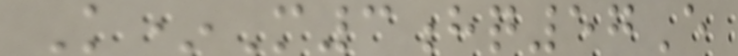K*M3hq57E
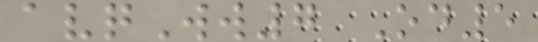avqWw7 Od5
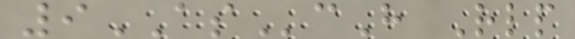9AScH Rlp
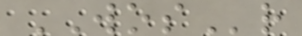WOSr
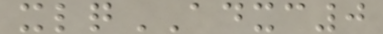xlqADXC0
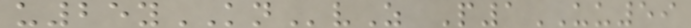u25yKNvZ P1UU59
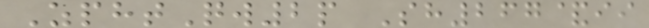ZphtQw2p Sh267&ii
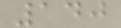140
